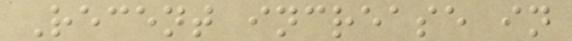Recent increase in
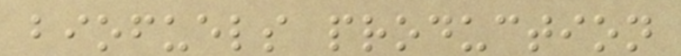biofuels production
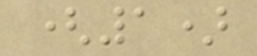(1)
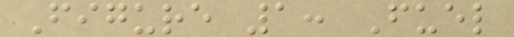Figure 1: Fuel
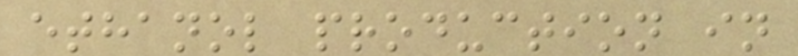ethanol production in
